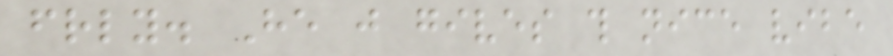friendly. He just gives this nice vibe
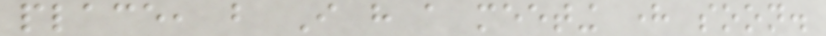place, but I have a meeting here soon.
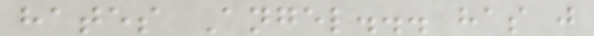hates Angel... has just
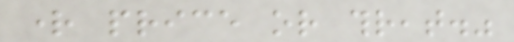right price or threat."
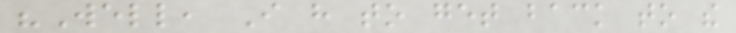"Well, I have to get back to the
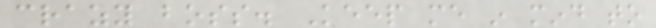crazy boss. Keep me in mind to
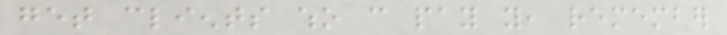get clients who can pay you, remember
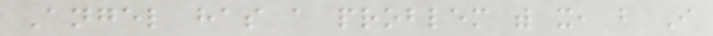Angel has a problem with it, but I
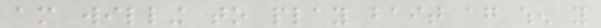am willing to play bait again when you
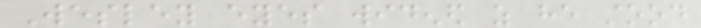Wesley eyes widened as he stood
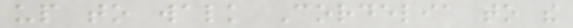up to walk Cordelia to the
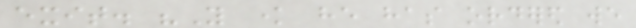exit. "You know he has ordered we
